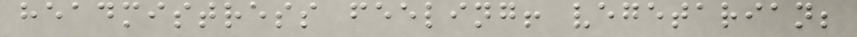headmistress feeling! vegetarian;
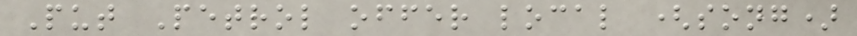Put Petrol offer local (song)
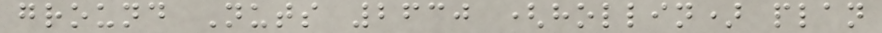ground Nuts 2630 (hollin) plan
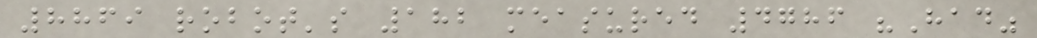8869 robot's 182 measured 4786 "Had"
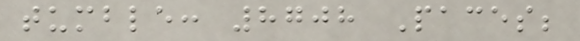tumble: 8708 Paces;
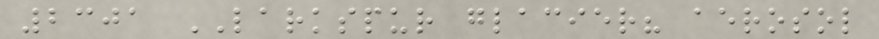2301 LARKSPUR glacier? aerosol
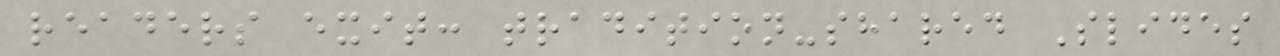readers exit: tradition-shared Slides
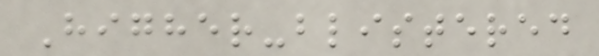Higher-blistered
